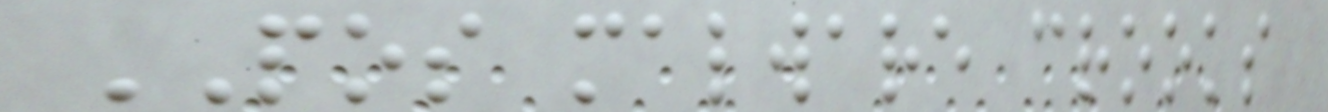POS malware crooks
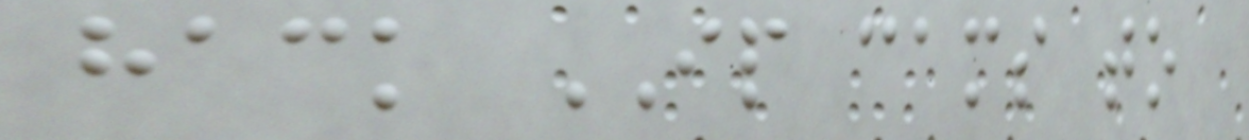hack IP cams to
